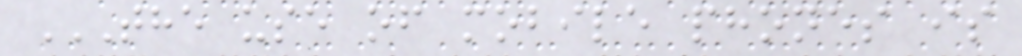THE USE OF MOBILE PHONES IS
